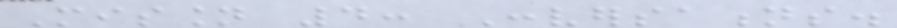Mission 4: Conversations.
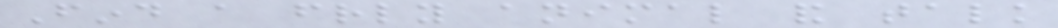Find a friendly animal and talk
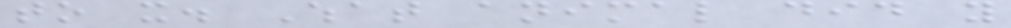to it. What animal did you
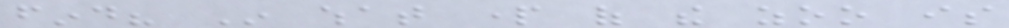find? In what part of the zoo is
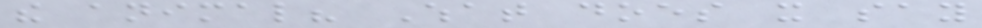the animal? What does it say
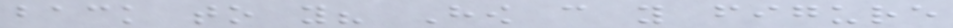back to you? How can you figure
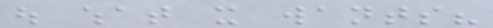out what it wants?
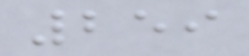259
